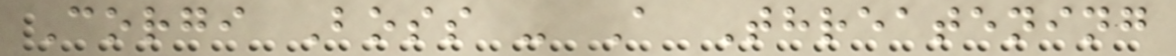Corgi Boss - A Threatening
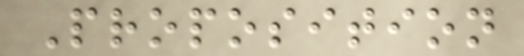Proposition
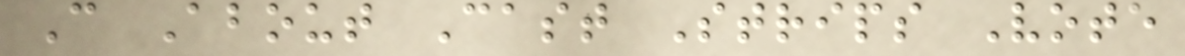C About Cast Strips Vote
